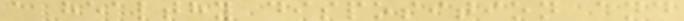a healthy disposition and
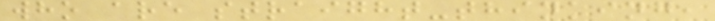who are straight-thinking,
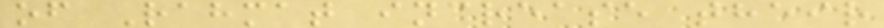of Rahmat increase their
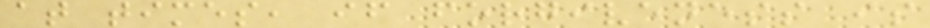at times, if forgiveness is
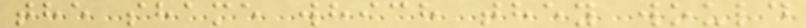the shame which they would
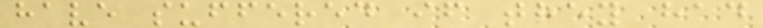have suffered if they had
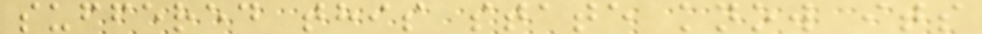suffered this state know its
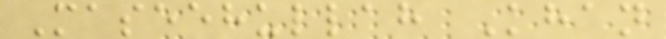Maseehullah Khan
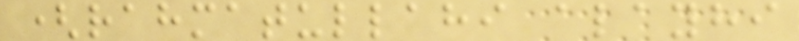(rahmatullahi alayhi
